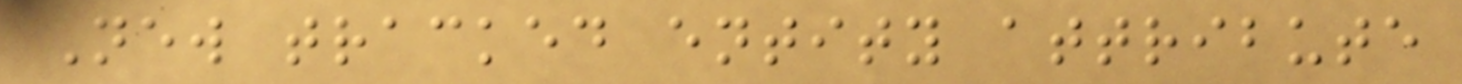New tracked entity attribute
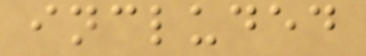included
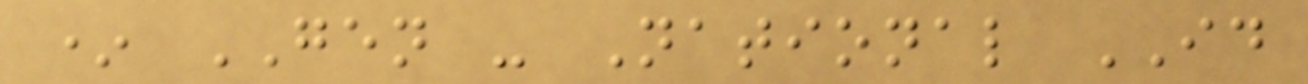* GEN - National ID
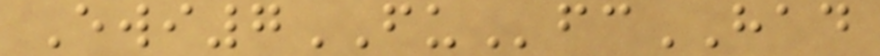Ewi7FUfcHAD
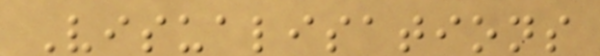Visualisations
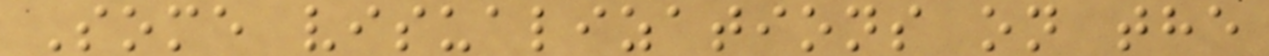Some visualizations on the
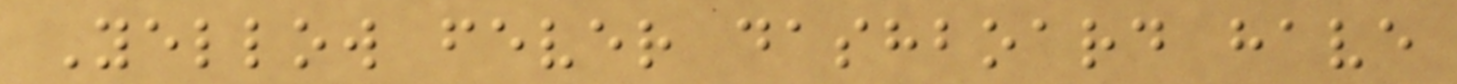Yellow fever dashboard have
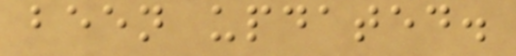been updated.
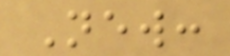New:
